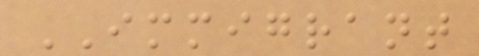IMMIGRANT
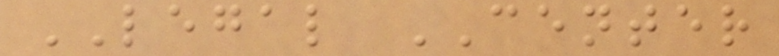LEGAL CENTER
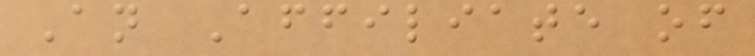An Affiliate of
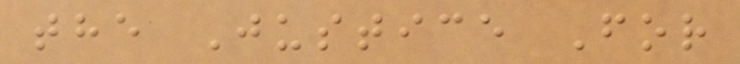the Justice For
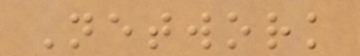Network
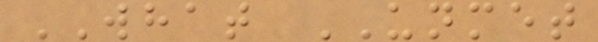WHAT UNMET
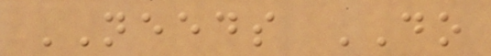NEEDS DO
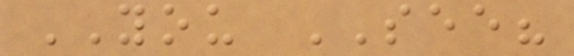YOU SEE?
